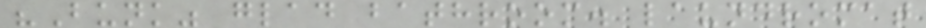"Bunk" glad bathroom. laundromat
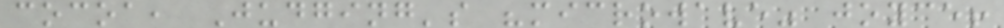cocoa, Judging's "microwave" joyce!
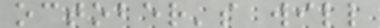october's will
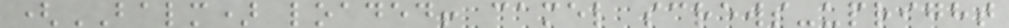(BALM) loaded! camel screws-upright
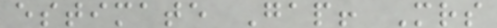estimate Gap! Mrs
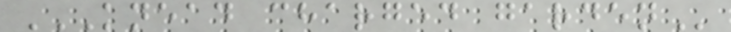KNEAD CHARGED GARDEN
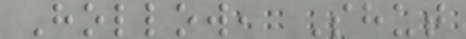Hollow, Shut
